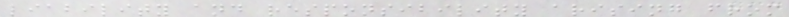liability and responsibility arising from
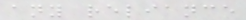any reliance
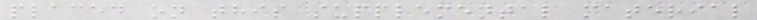placed on this supplemental material
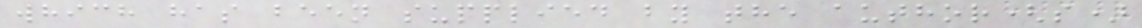which has been supplied by the author(s)
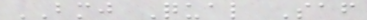BMJ Qual Saf
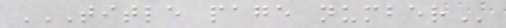TITLE PAGE NUMBER
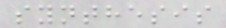synthesis
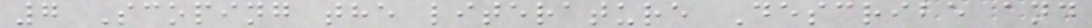7 Scoping the literature Describe and
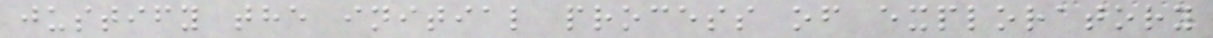justify the initial process of exploratory
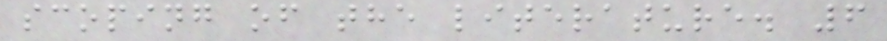scoping of the literature. 6
